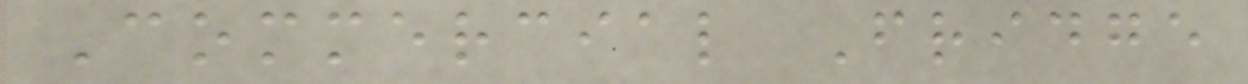Commercial Fridge
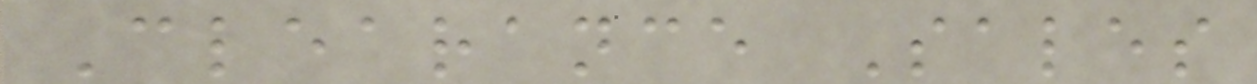Clearance Sales
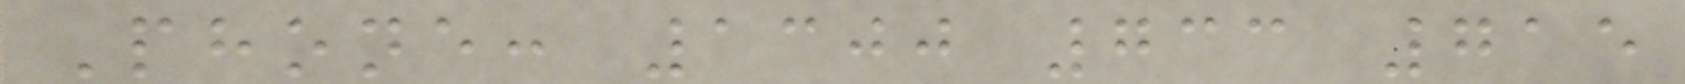Phone: 1300 733 715
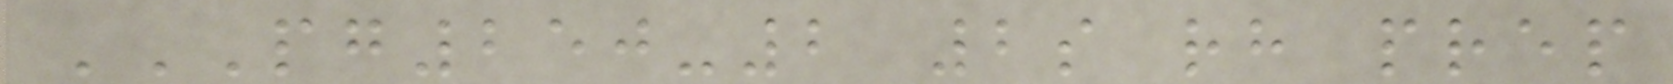PG250-2 2S RH PREP
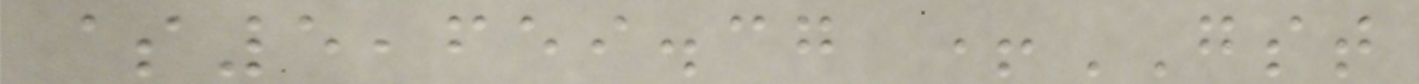$5,659.37 +GST
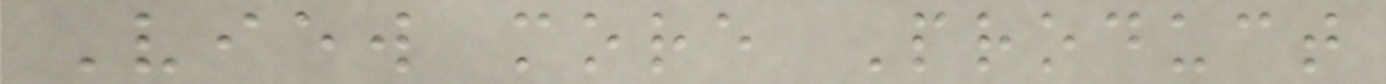View more Product
